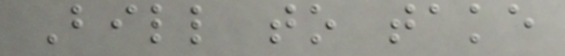Bill to take
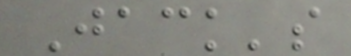Jack's
